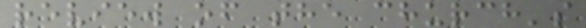review of the church's
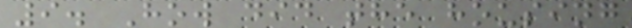9. How did the housing
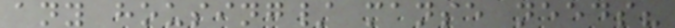any housing/ manse needs?
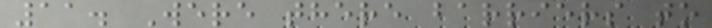11. Were there barriers to
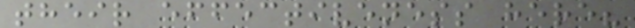their effectiveness here?
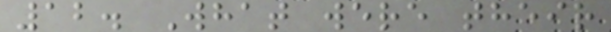12. What were their
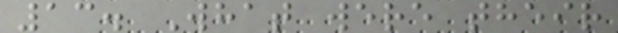13. What were their
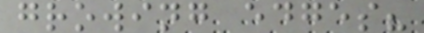growing edges?
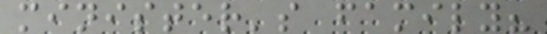minister's family?
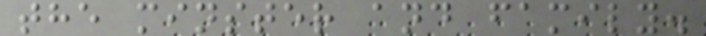the minster and family.
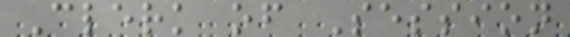Clerk of Session
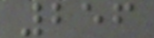256
